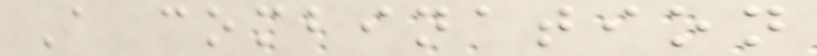A combination
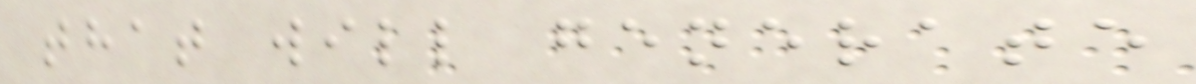that will generate
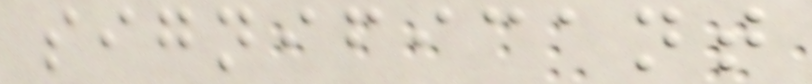significant
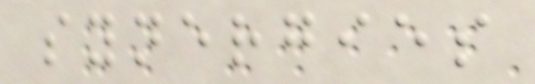synergies
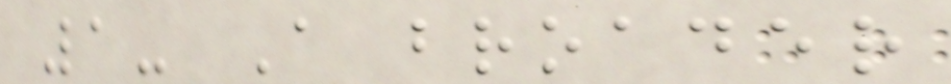1- A broader
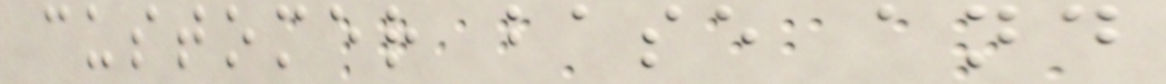customer base and
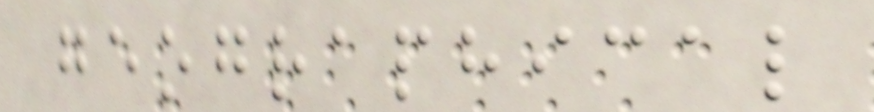geographical
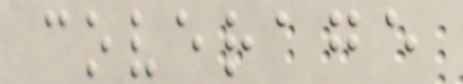coverage
